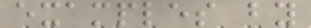examples by
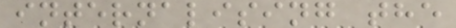internalising the
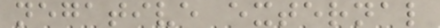negative external
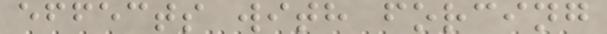effects with forcing
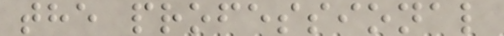the professional
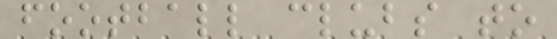football clubs to
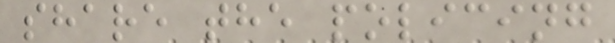share the policing
